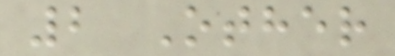2 Other
